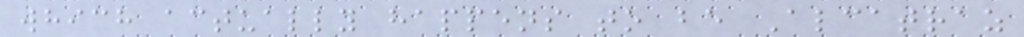which actually happens to be Alcatraz
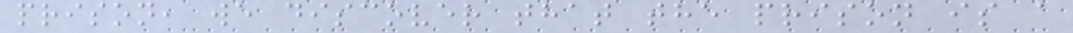prison, we discover that the prison is a
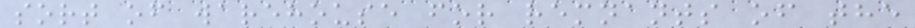sort of warehouse for remnants of the
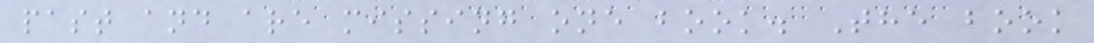past and are missing one book. The book
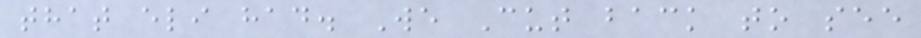that eli had. We Cut back to see
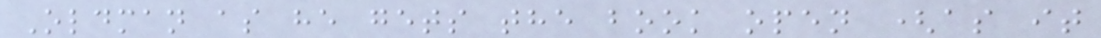Oldman as he gets the book open (as it
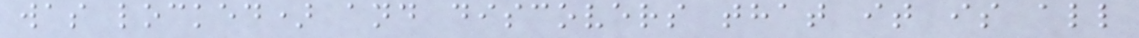was locked) and discovers that it is all
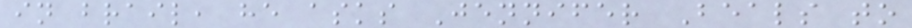in brail, he asks Jennifer Beals to
